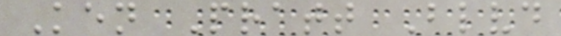Ken Pratt Blvd
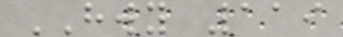HWY 119
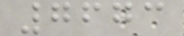7673
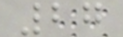27
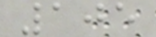105
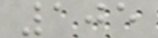105
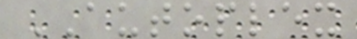AUTOPLEX
